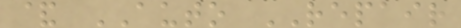& AUTO REPAIR
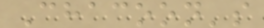Chacoon's
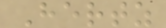Hertz
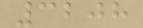3208
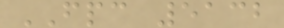FPC 5132
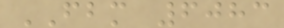FBM 6083
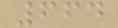664
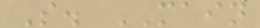S. MAIN
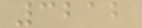3212
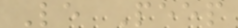Le Peep
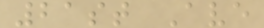21st Ave
